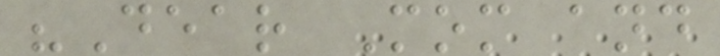"Dear Mom and
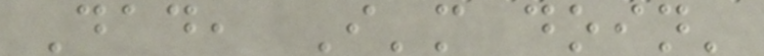Dad, I'm doin'
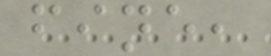fine,
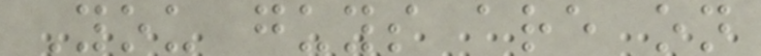You guys are on
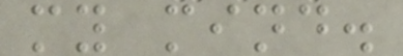my mind.
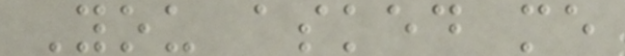You asked me
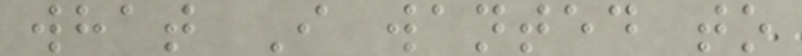what I wanted to
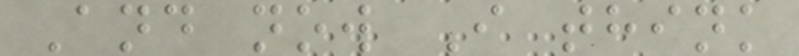And now I think
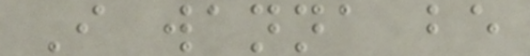I wanna be
